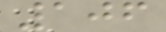106
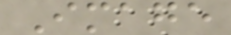Image
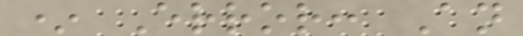* Error: An
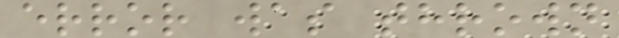error was thrown
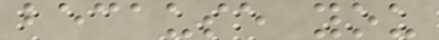because you
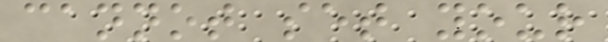cannot set your
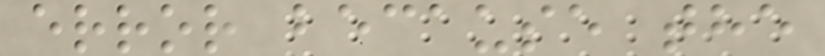error because the
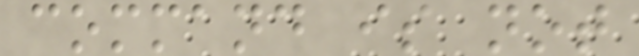command is not
